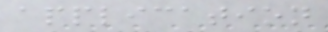application
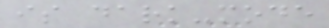is dark-mode
